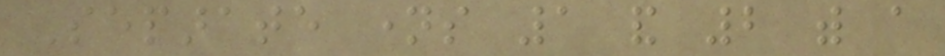Separate names 1 and 2 with a
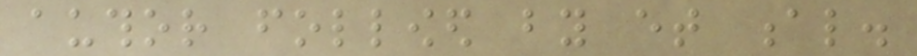author followed by et al.
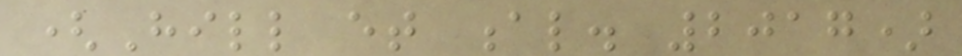(Hill et al. 2017)
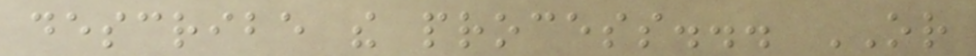describe the process... OR
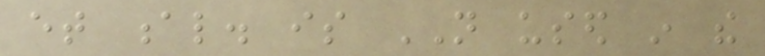et al. is NOT used in the
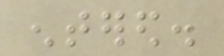entered.
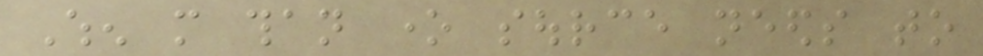When more than one source needs to
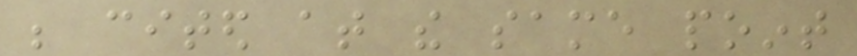be cited at the same point
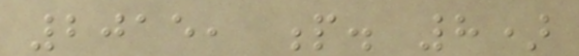2015, p. 8)
